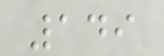149
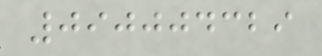090004329
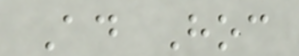Ad Hoc
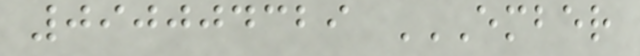090004329 EMBER
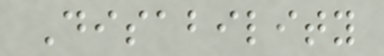Disability
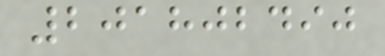201802490
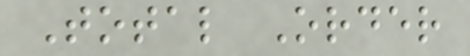Total Order
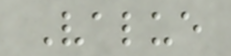Value
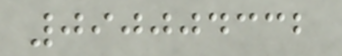090004332
